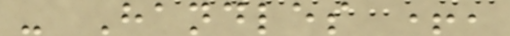- Handles +,
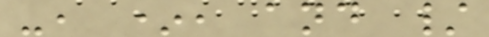-, *, and /
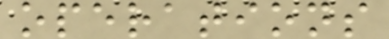operations
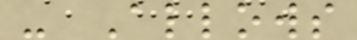- Allows
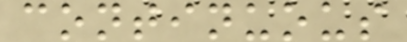continuous
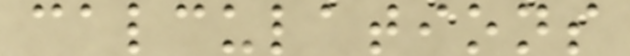calculations
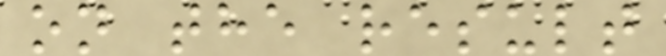on the result
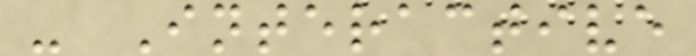- Interactive
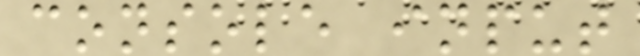console input
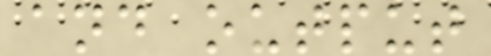and output
